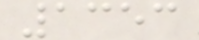1353
